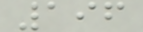196
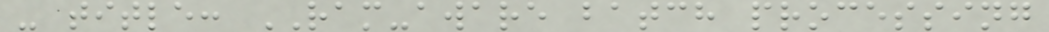- title: RAM-aware batch processing
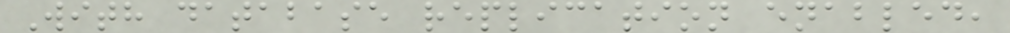With database replication enabled,
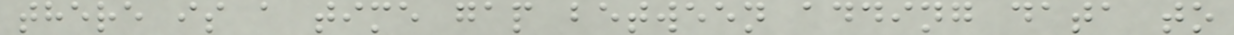there is a time gap between adding data to
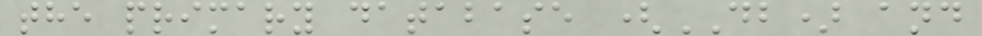the primary database (DB) and
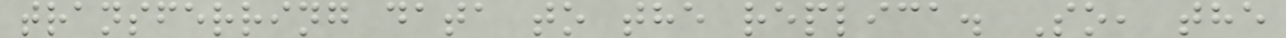transferring data to the replica. So, the
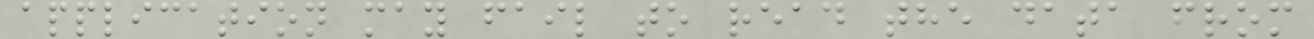application may fail to read the data from
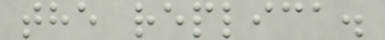the replica.
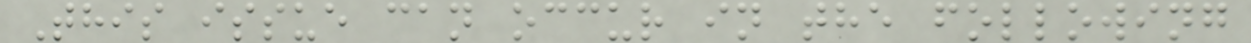This issue can occur in the following
